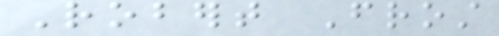Robert Frost
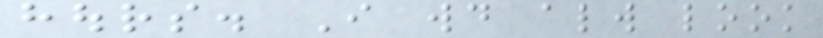hours. I would always look
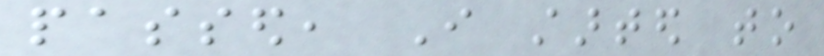passed, I started to
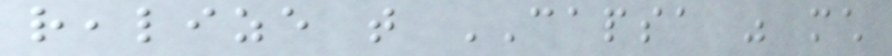realize that CAPSA was much
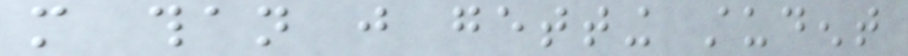more than just getting student
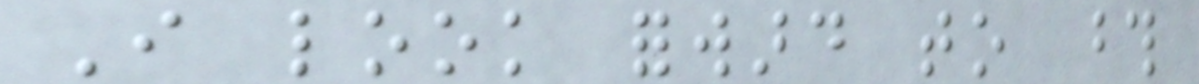I look forward to those
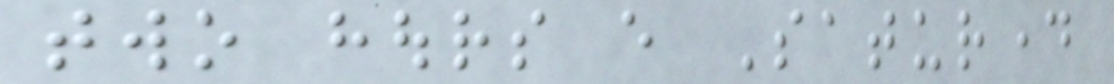two hours every Saturday
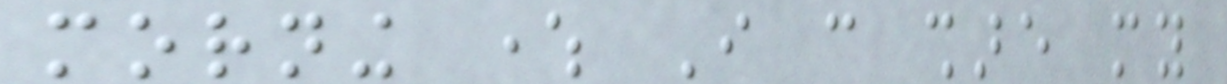morning where I can share my
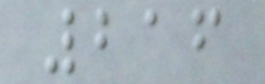216
